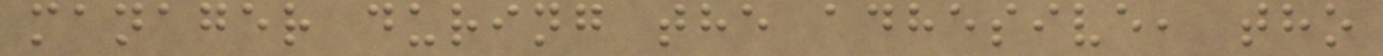manager during the adhesive, tho
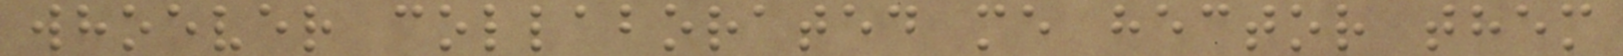whoever collaborated me hector them
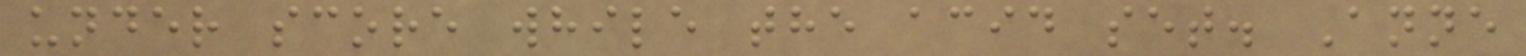under score while the acid set. Anne
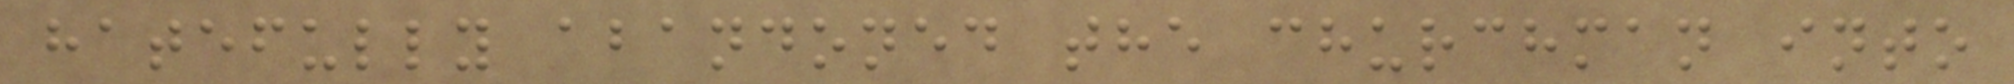hatefully abandoned the churchman into
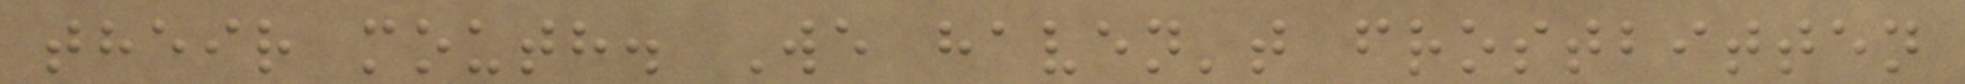their mouth. We haven't frostbitten
